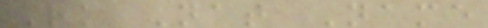Rk Nat Name
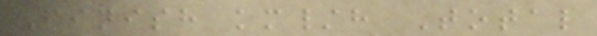Finish km/h Total
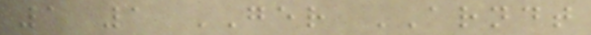1 1 GER ARNDT
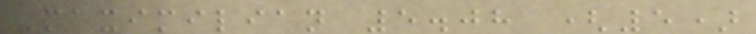Maximilian 5.08 (5)
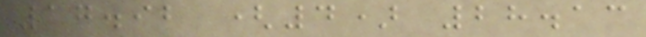17.92 (4) 28.13
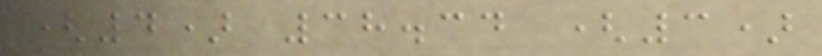(4) 38.34 (3)
